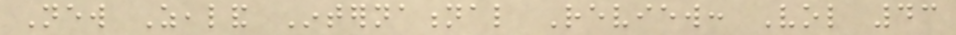New Zealand International Review: Vol 43
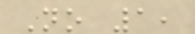No 1,
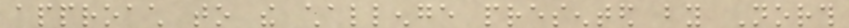approach to the challenge presented by North
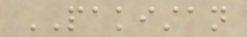PAKISTAN
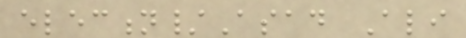election/Asad Ali
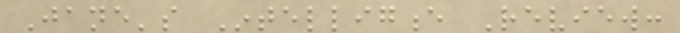Jane's Intelligence Review:
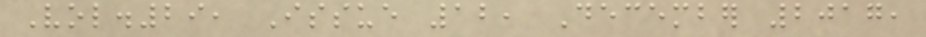Vol.29, Issue 12, December 2017,
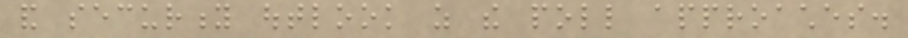and security outlook as the poll approaches.
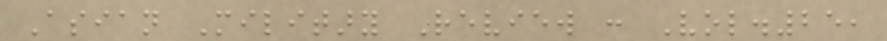Asian Military Review : Vol.25,
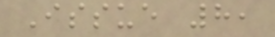Issue 8,
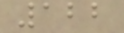122
